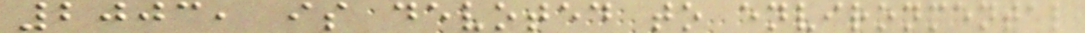2003, is devoted to environmental
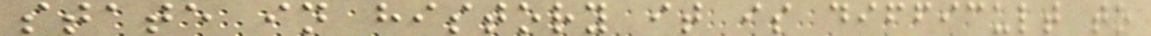state in history it is difficult to
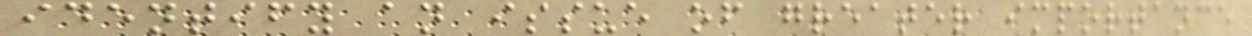identify an issue of greater importance
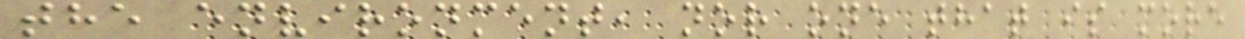the environment, nor one that is more
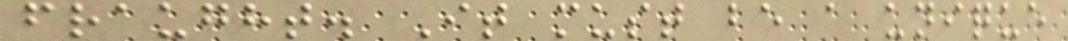fraught. It must be a unique
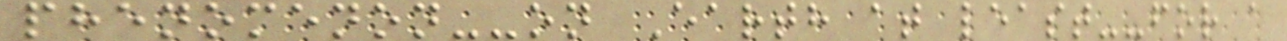phenomenon--on Earth at least--for a
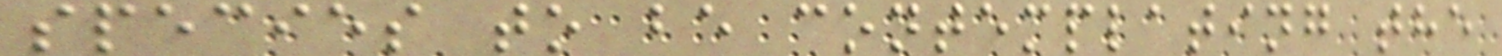species to be contemplating the
